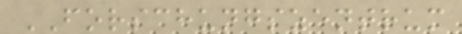FORSCHUNGSZENTRUM
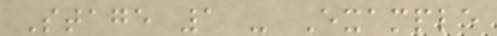Stage 1 - Example
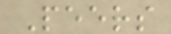Peers
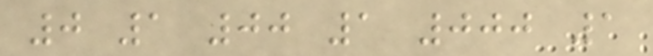0 1 00 1 000 1
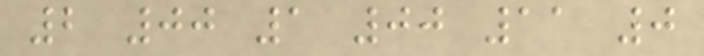2 00 1 00 11 0
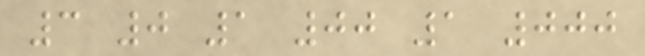3 0 1 00 1 000
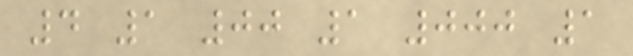4 1 00 1 000 1
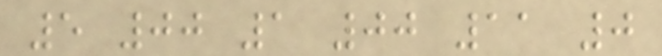5 00 1 00 11 0
